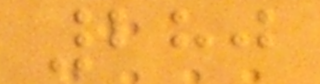280
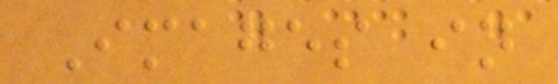Images in
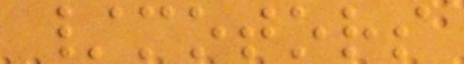/motors
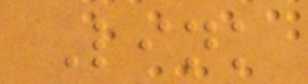Link
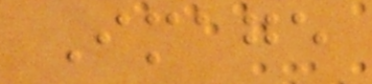Image
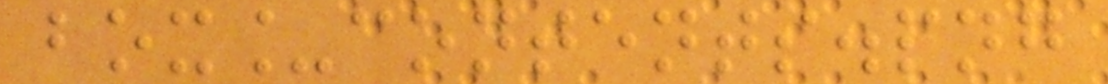box_contents.png
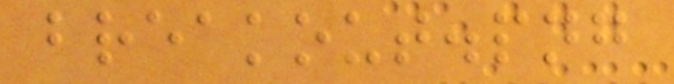breakout.png
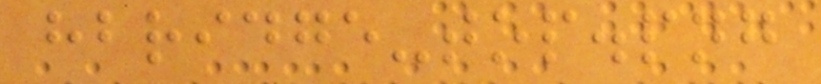hbridge-top.png
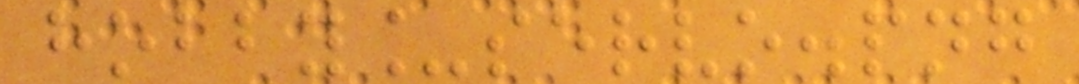hobby_servo.png
